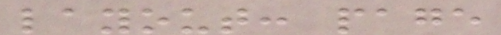layout: page
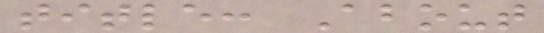title: About
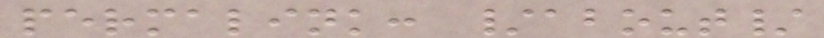permalink: /about/
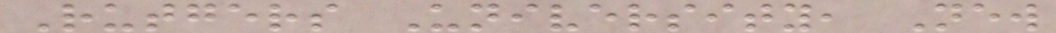Rutgers University, New
